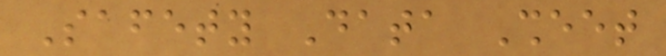Safety Data Sheet
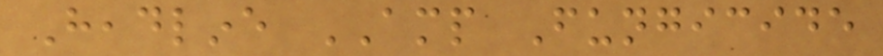Headline AMP Fungicide
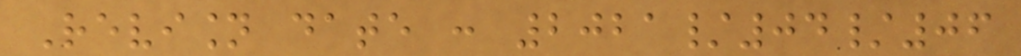Revision date : 2021/04/06
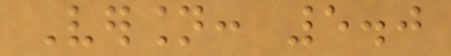Version: 5.0
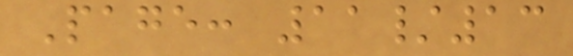Page: 11/13
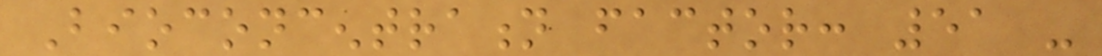Bioconcentration factor: 51 -
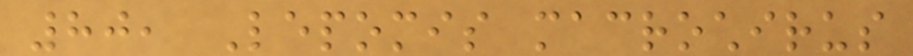80, Lepomis macrochirus
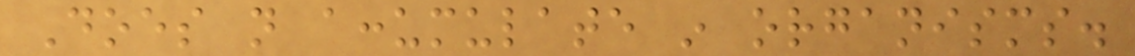Does not accumulate in organisms.
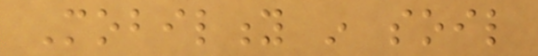Mobility in soil
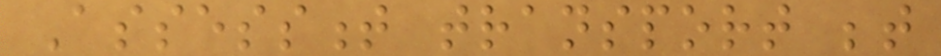Assessment transport between
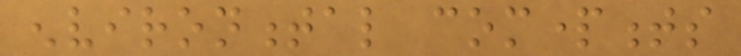environmental compartments
